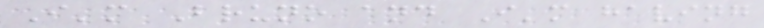I'm Bruno and I'm having
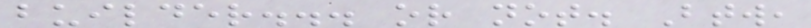builder... or not. Btw,
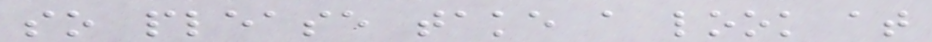so please take a look at
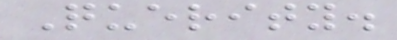Querity.
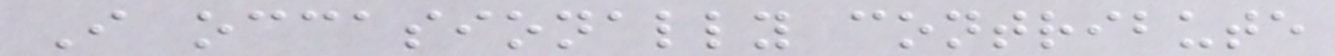I occasionally contribute
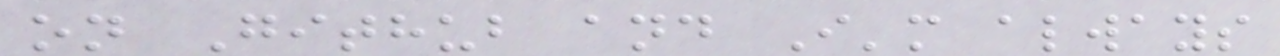on Github and I'm always
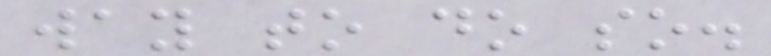way to do so.
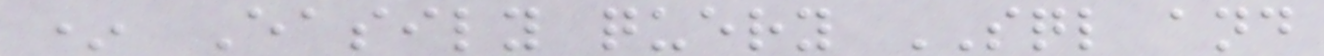* Easily query SQL and
